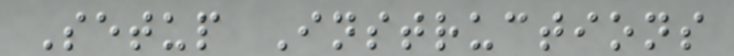Setup Instructions
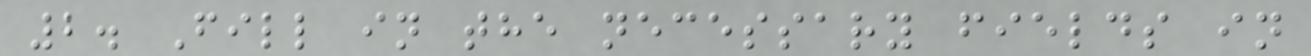2. Fill in the necessary fields in
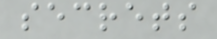secrets
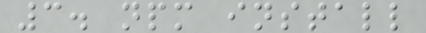3. npm install
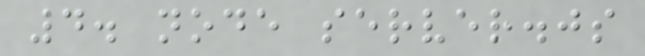4. node server.js
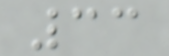33
